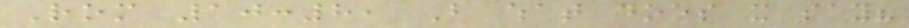Rom 10:8, But what does it say?
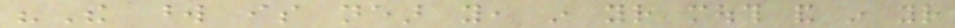"The word is near you, in your mouth and in your
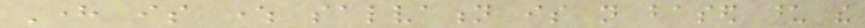Here is where salvation is not based upon the
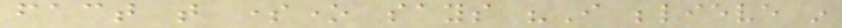fact that someone says "I believe in
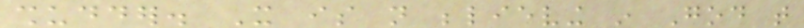shudder. It is not believing in God that
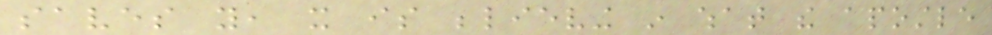saves you, it is believing in what the apostle
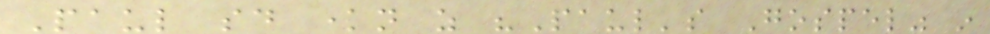Paul said known as "Paul's Gospel" in
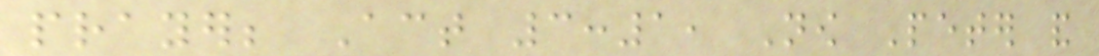prayer; Act 3:1, Now Peter and
